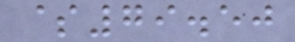$79.50
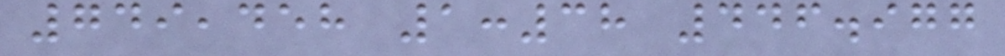749,458 1:38 446.977
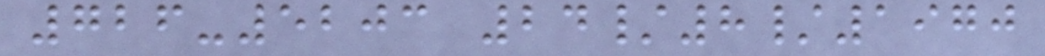726-5203 24/8/1970
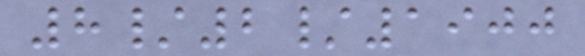8/2/1900
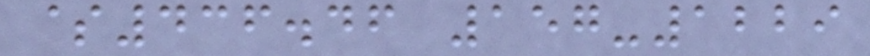$436.46 157-1229
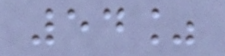54%
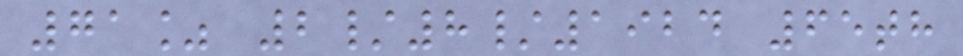71% 2/8/1924 65th
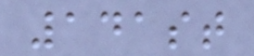141st
